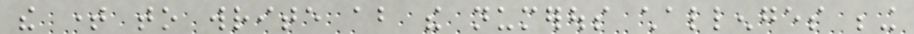the time to write about the numerous challenges being
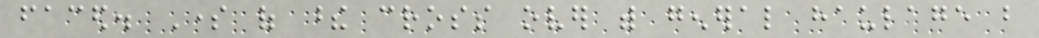faced. Some of these cross over with general haulage but
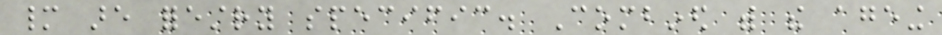many are forestry specific. Combined with the ageing
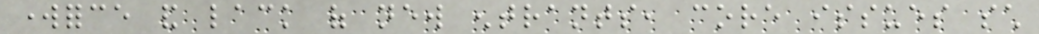workforce and lack of new entrants, core issues such
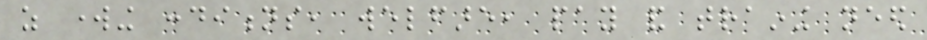as working conditions, welfare, pay and training need
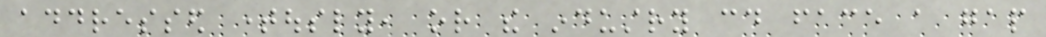addressed timeously, or the industry could face a gap
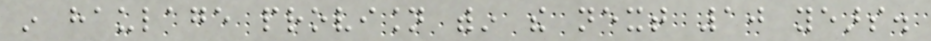in haulage provision within the next 10 years.
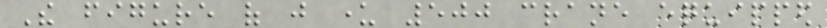The figure of just under 500 crane equipped
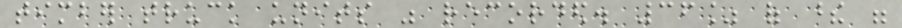timber truck units was recorded. 36% of these were
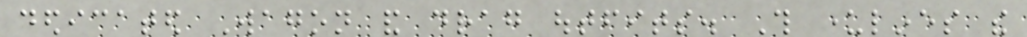dedicated Wagon and drag outfits. This underlines the
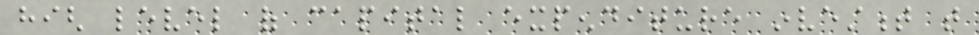high level of capital expenditure investment that
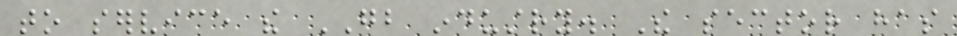to service the GB industry. The sector has
